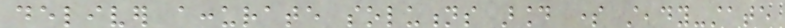deliver accurate solutions around some steady-state
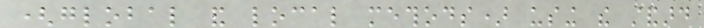(global and local methods) using the standard
